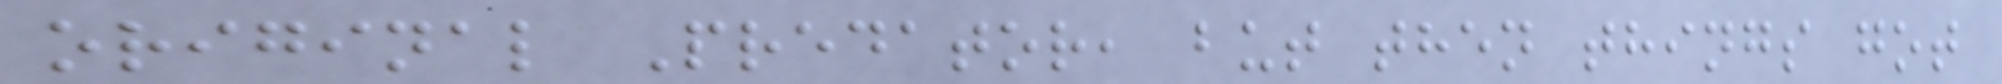original Predator, but then things got
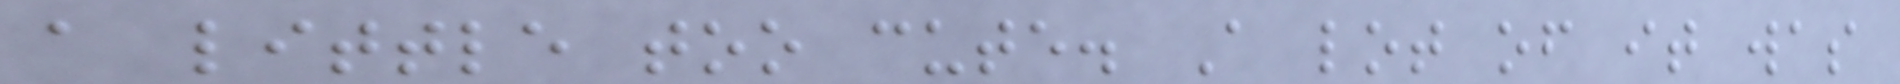a little too cute. A lot of it was
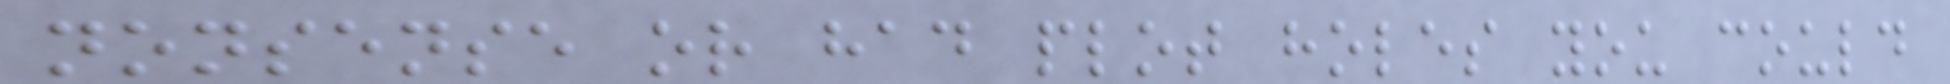nonsense or had plot holes you could
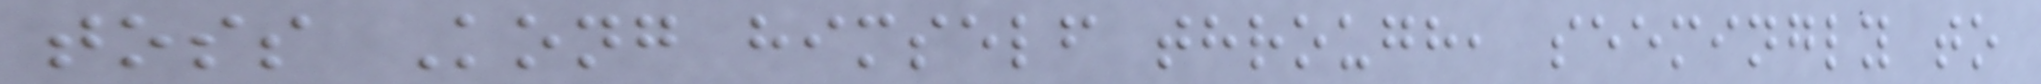toss Kong himself through, seemingly to
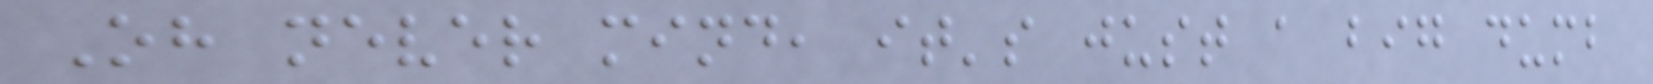Oh never mind, it's just a big dumb
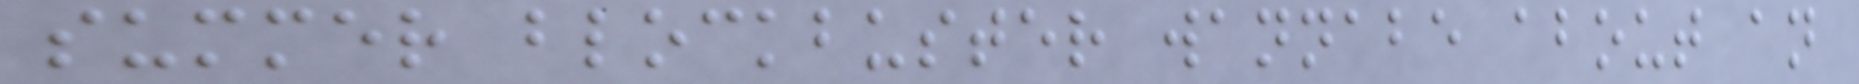summer blockbuster wannabe about an
